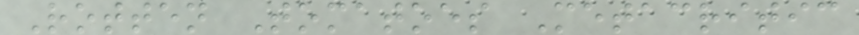Rotten Tomatoes Metacritic
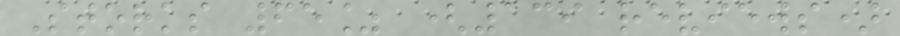Storks 65% (139 reviews)
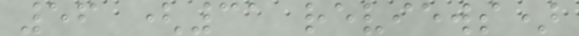56 (31 reviews)
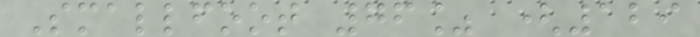Smallfoot 76% (129
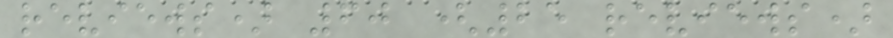reviews) 60 (25 reviews)
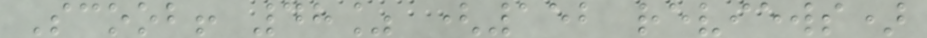Scoob! 48% (152 reviews)
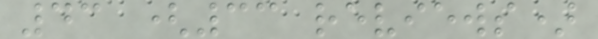43 (33 reviews)
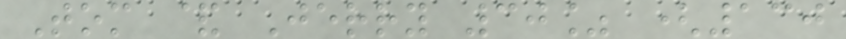Tom & Jerry 30% (130
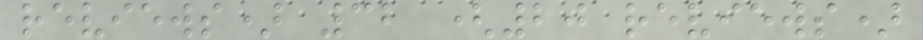reviews) 32 (20 reviews)
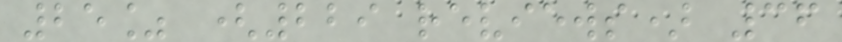25% (229 reviews) 36
